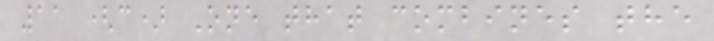11 (c) One that combines the
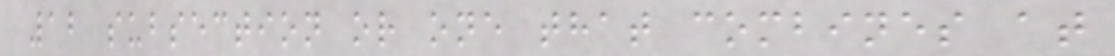12 subsection or one that combines at
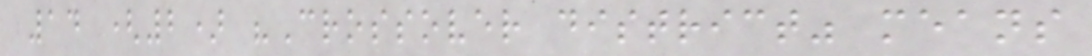14 (2) "Crossover district" means
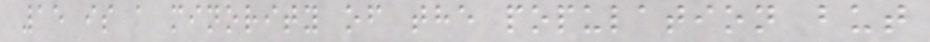15 is a minority of the population but
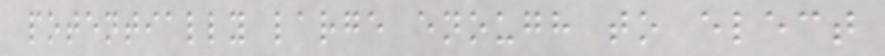potentially large enough to elect
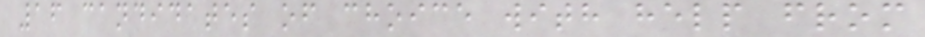16 candidates of choice with help from
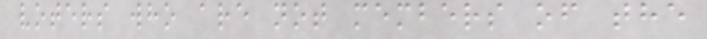voters who are not members of the
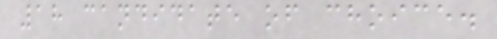18 candidate of choice.
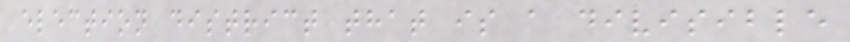election district that is a divisible
